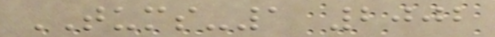TUMS-1 2002
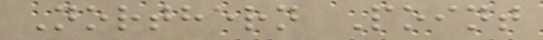Northern Point
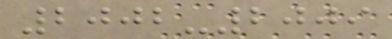2002-2009
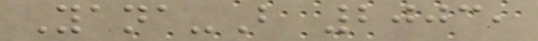Yana-B 2003,
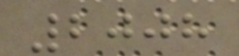2008
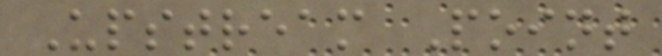Upstream Point
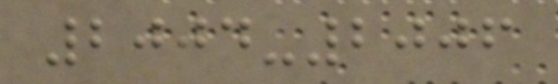2004-2006
